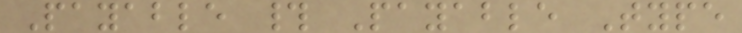Payable # Payable Type
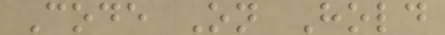Code On Hold
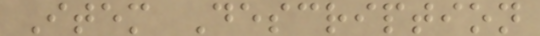Item Description
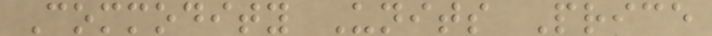Commodity Units Price
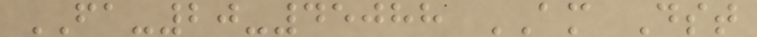FA-20-45088 AM Dst
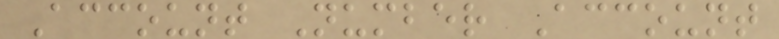Account Number Account
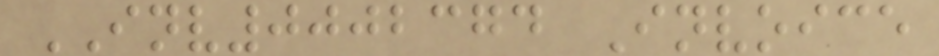INV0002374 Invoice
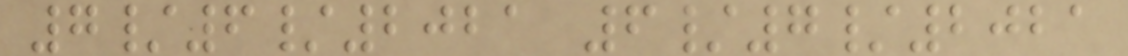7/6/2021 6/7/2021
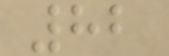82
